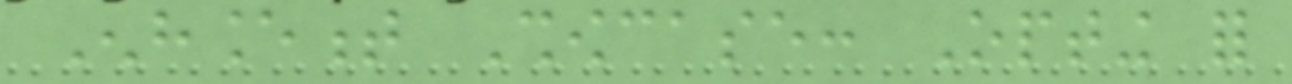Enhancement Showcase: Opting for
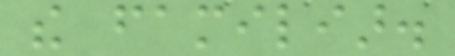the familiar.
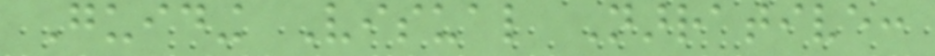Guiding Visual Narrative:
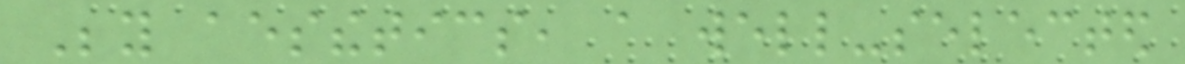Beyond aesthetics, a well-selected
